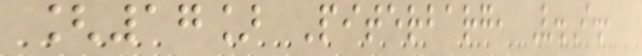[17] Piterbarg, V.I.,
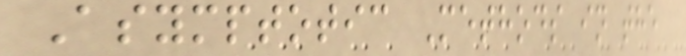Asymptotic Methods in the
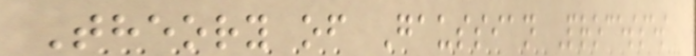Theory of Gaussian Processes
